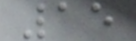15
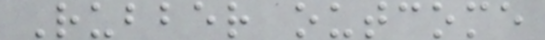Rubber outcome
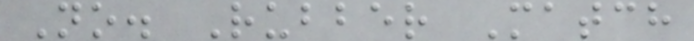No. Rubber Match
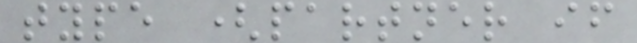type (partner if
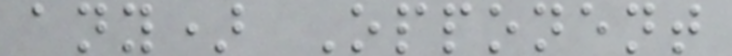any) Opponent
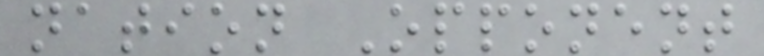nation Opponent
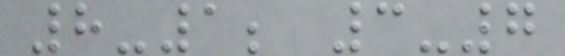8-1; 3-7
